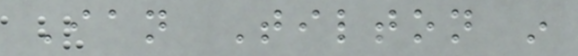Ian Tilton in
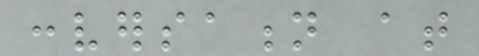conversation at
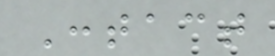Contact
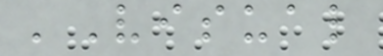'Visual
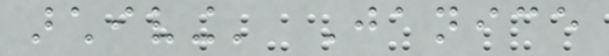archiving' Janice
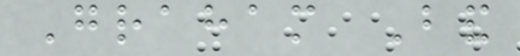Graham Band
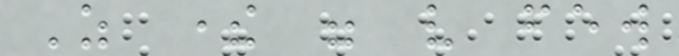As there were very few
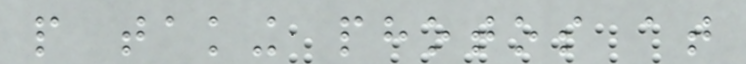people taking photos at
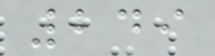249
